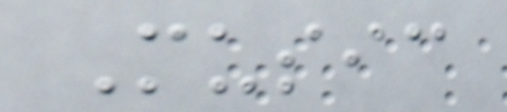Music
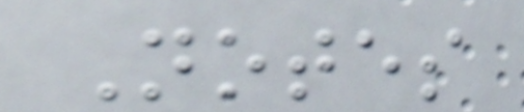Notes
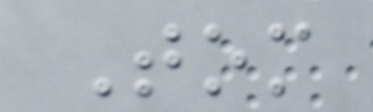Tom
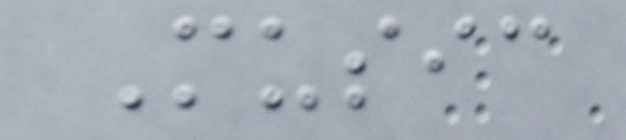Music
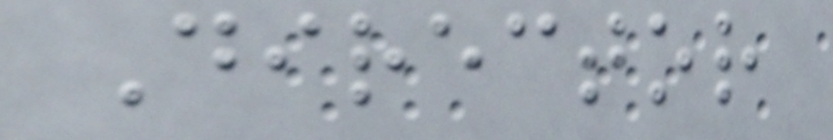Director
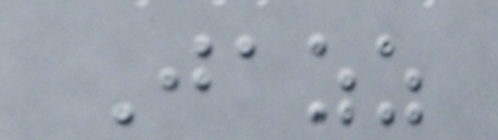Jazz
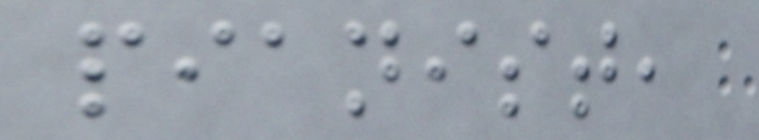pianist,
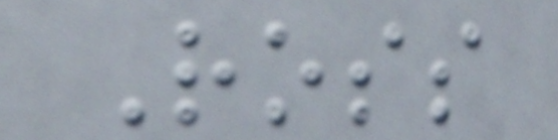Ross
